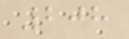208
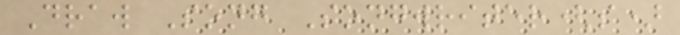Draw Song Songwriter(s)
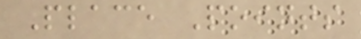Place Points
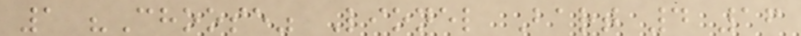1 "Choose" Lionel Bart 4 16
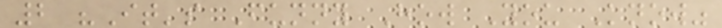2 "It's Funny How You Know"
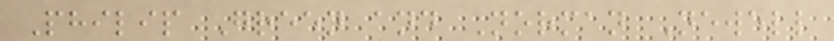Philip Green and Norman Newell
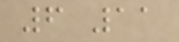6 11
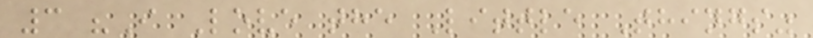3 "I Love the Little Things"
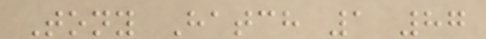Tony Hatch 1 87
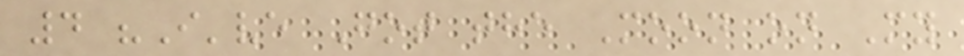4 "I've Got the Moon on My
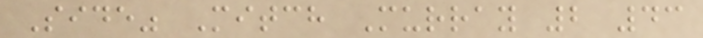Side" Mitch Murray 2 43
